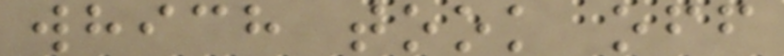which took off
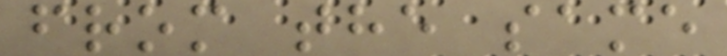from the same
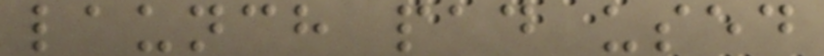launch pad used
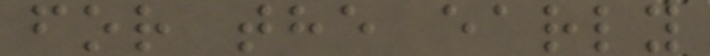for the early
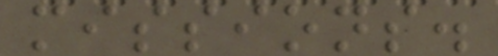missions.
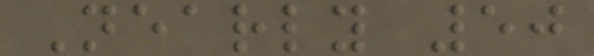Nearly 50
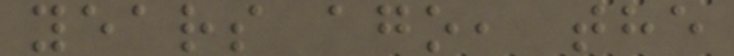years ago, the
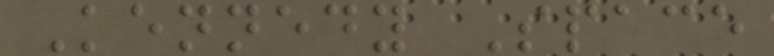Kennedy Space
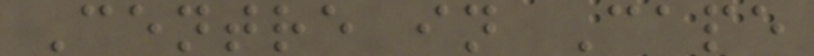Centre in Cape
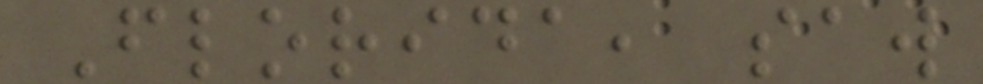Florida, saw
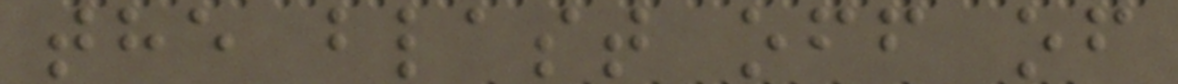the blast off of
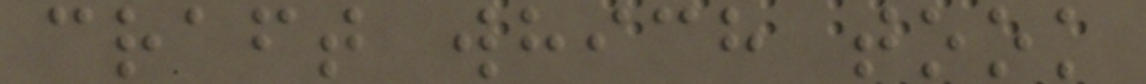craft which took
